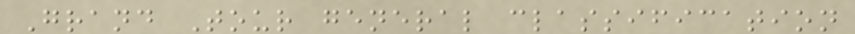Grand Tour general classification
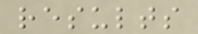results
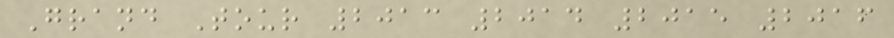Grand Tour 2013 2014 2015 2016
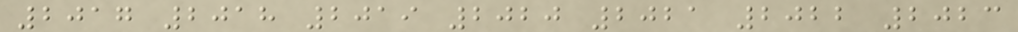2017 2018 2019 2020 2021 2022 2023
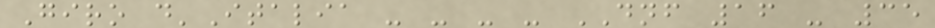Giro d'Italia - - - - DNF 16 - 35
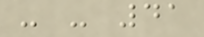- - 41
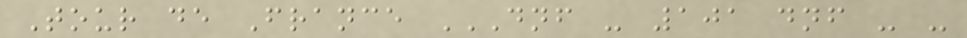Tour de France DNF - 101 DNF - -
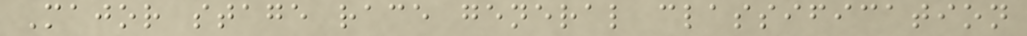Major stage race general classification
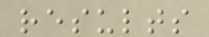results
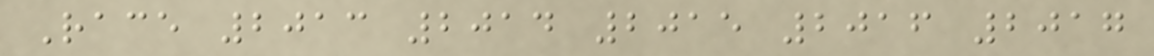Race 2013 2014 2015 2016 2017
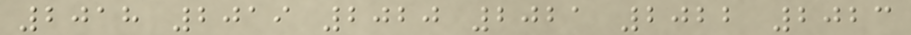2018 2019 2020 2021 2022 2023
